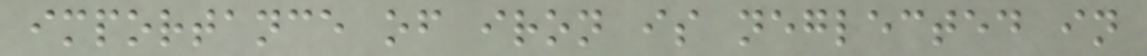importance of iron is neglected in
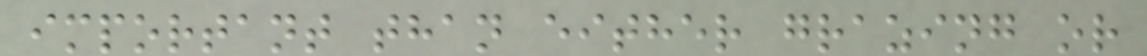important than either grazing or
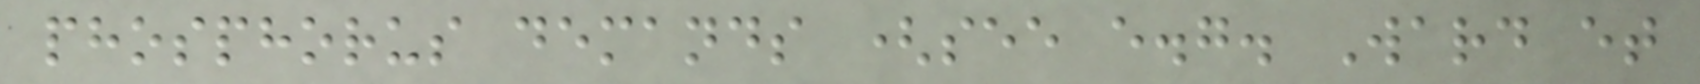phosphorus demands (see e.g. Ward et
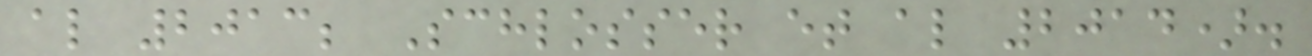al 2013; Schlosser et al 2014).
